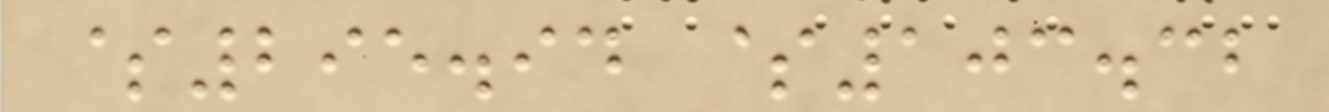$295.94 $103.32
